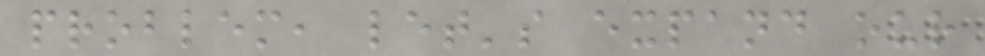problem, let's expand our
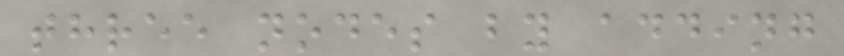three nodes by adding
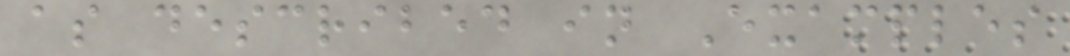as described in Examples
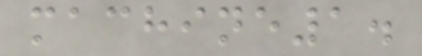machine1.
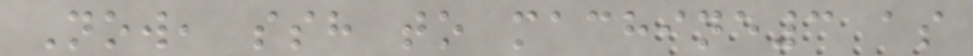Now, ssh to machine3 as
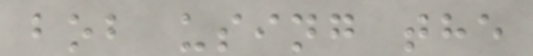bob using the
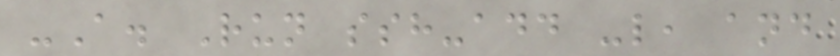-A. Run ssh-add -l, and
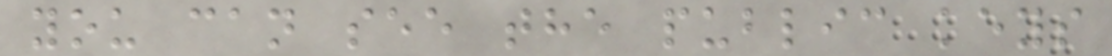you can see the public keys
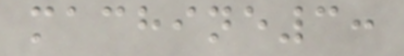machine3:
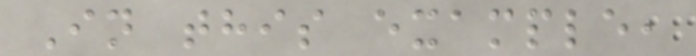In this example,
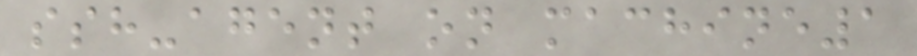ssh-agent on machine1
